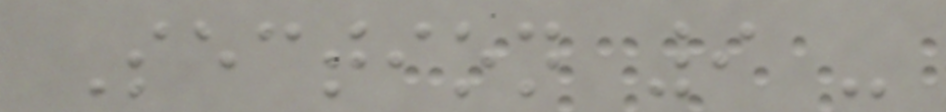Section 9 -
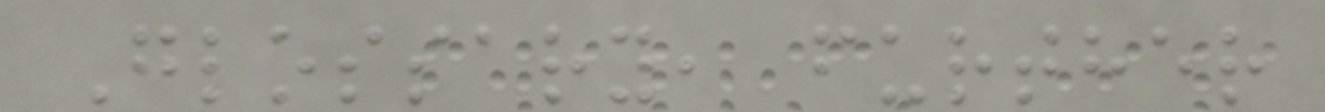Glossary, further
